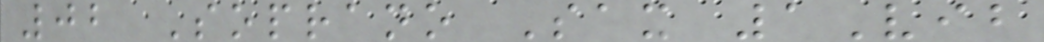02 Soprano Sax 1Vib
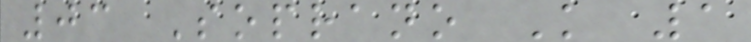03 Soprano K 1
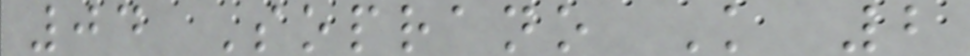04 Soprano K 2
